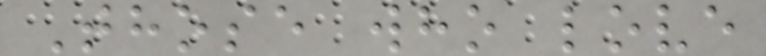Those who love
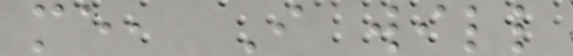me, I will
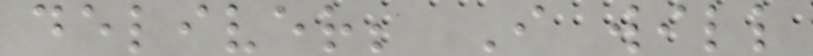deliver; I will
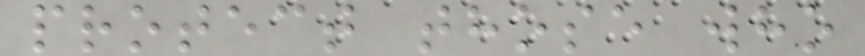protect those who
